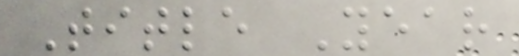Title Year
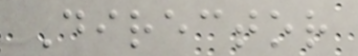Director
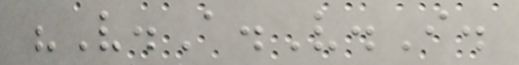"V.A.V.I.
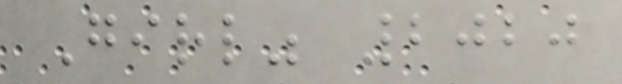Girl" 2020
